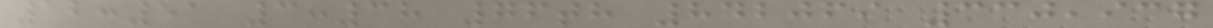12:51 3:38 76th 842069 330,937
